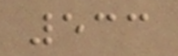533
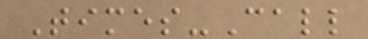Times-Call
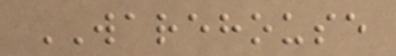WAREHOUSE
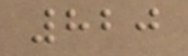820
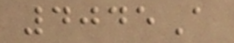4045A
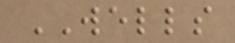WELLS
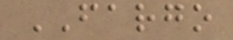FARGO
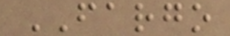FARGO
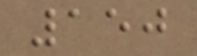150
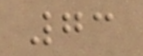73
